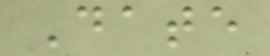Date
